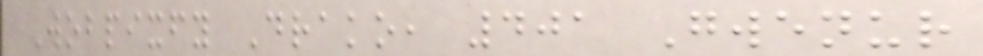Wobpixfy Drako, 401 Gwenur
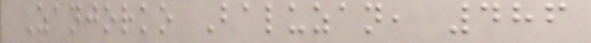Zanjorko Baluzan, 486
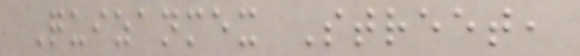Quizanmex Street,
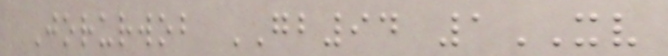Jorurwob GB94 1XV
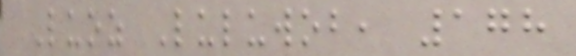Luoz Luluwob, 178
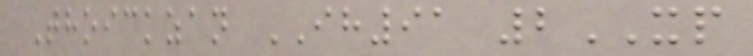Thoickzan IH91 2XP
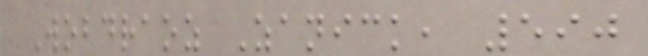Wobdraoz Zanick, 590
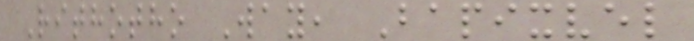Rithotho Way, Bapixvel
